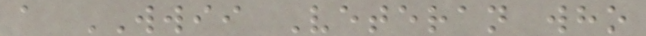a WWII Veteran who
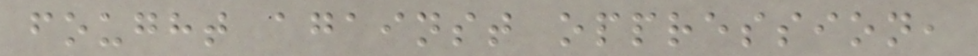fought against oppression,
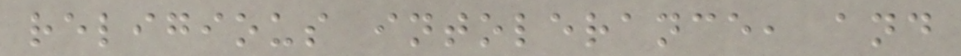religious intolerance, and
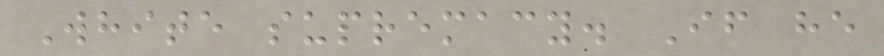White supremacy. If he
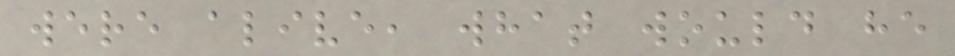were alive, what would he
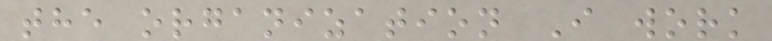the organization I work
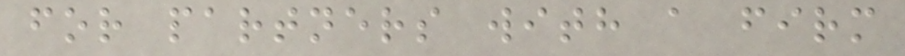for partners with a firm
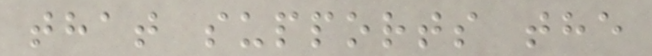that supports the
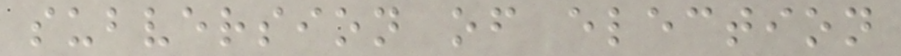subversion of election
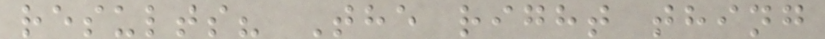results? The right thing
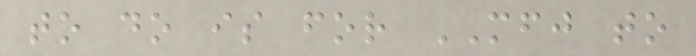to do is for MFJ to
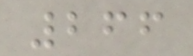266
